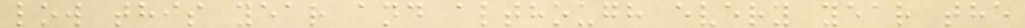low this year and although every year the
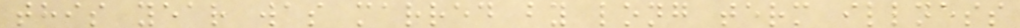this year was marred by long term illness
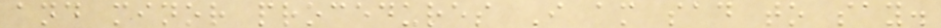and minor procedures I am sad to say.
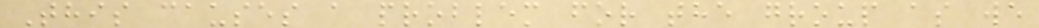This causes a problem for the group as we
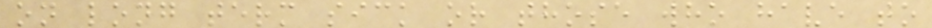on long term sick or those who have to
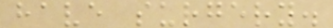have surgery.
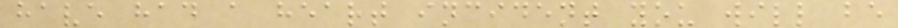have had a heart incident you will be
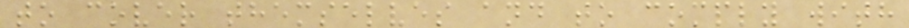to cover themselves and to comply with
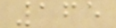165
